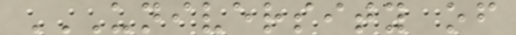UNIVERSITY OF
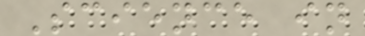Science in
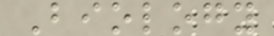Biology
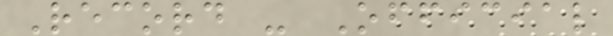Record - Official
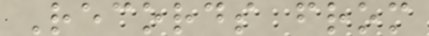Records from
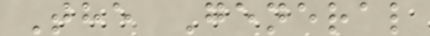The General
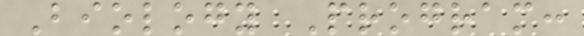Biology Program:
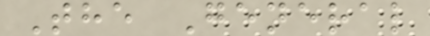The General
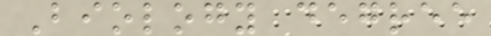Biology degree
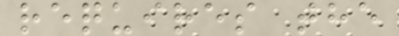requires the
